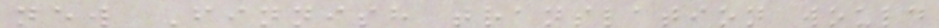new Finnish translation would
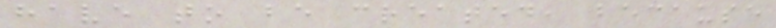have to be created, because
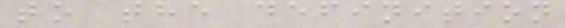to the definition
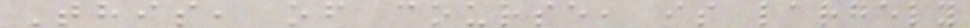This, of course, is largely
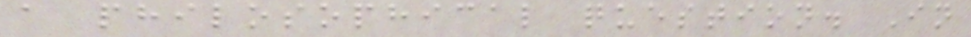a philosophical question. In
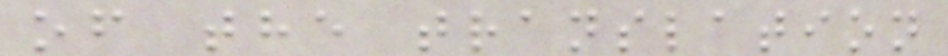of the translation
